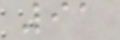91
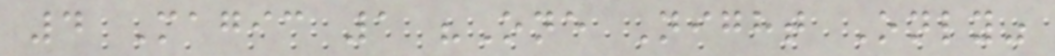4 Magic 1 "One Night Only"
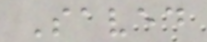Saved
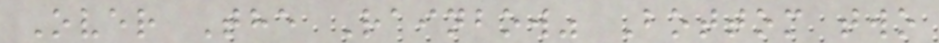Over The Rainbow" Bottom two
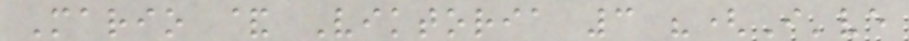Mario & Viktoria 3 "(I've
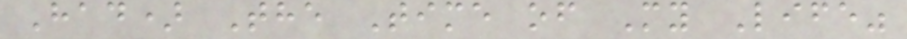Had) The Time of My Life"
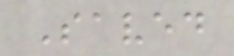Saved
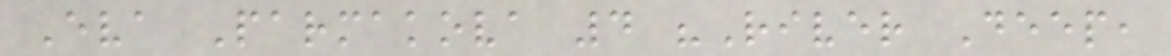Eva Parmakova 4 "River Deep,
